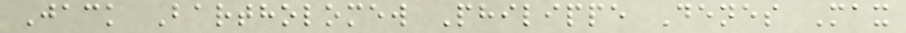Jack Bartholomew Philippe Denes Max
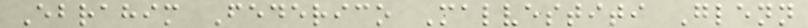Ebrahim Federico Malvestiti Glenn
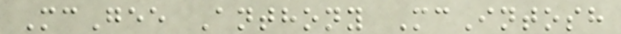McGee Anthony McIntosh
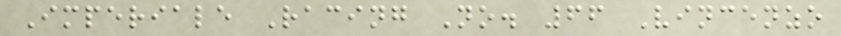Imperiale Racing No. 66 Vincenzo
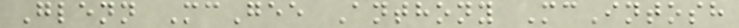Glenn McGee Anthony McIntosh
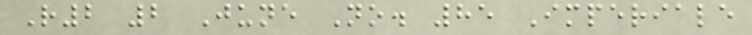R2 2 June No. 85 Imperiale
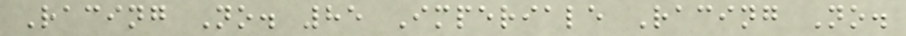Racing No. 85 Imperiale Racing No.
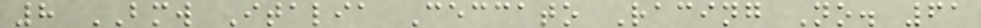8 BMW Italia Ceccato Racing No. 61
